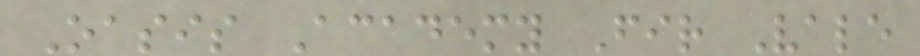Oasis Academy Fir Vale
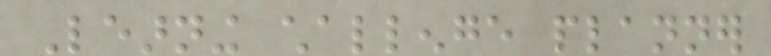Learning challenge planner
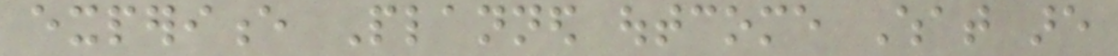experience Planned outcome What are
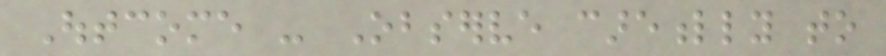Outcome - Observe carefully to
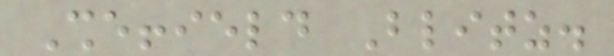Sheffield Blitz.
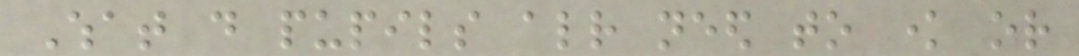What do pupils already need to know or
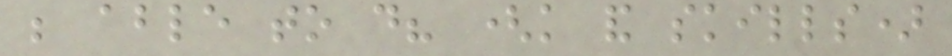be able to do? (knowledge and skills)
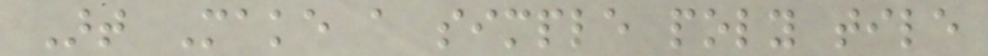Art Make a simple poly tile
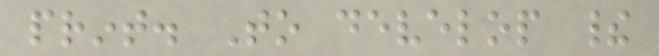print. To develop their
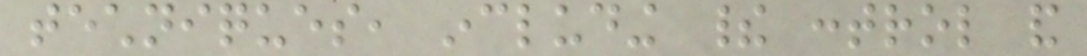techniques, including their control and
